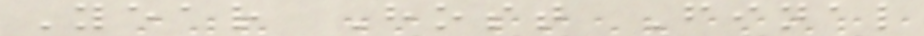Year Host Final
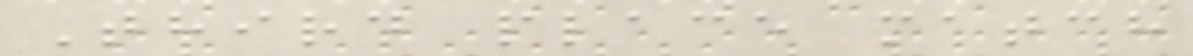Third place match
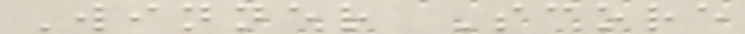Winner Score
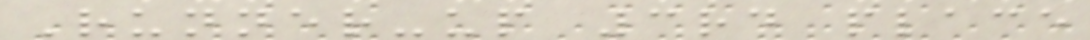Runner-up 3rd place
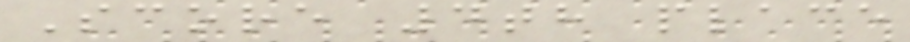Score 4th place
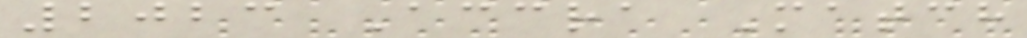2023 Accra Match
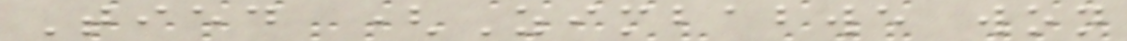Tied (Zimbabwe won
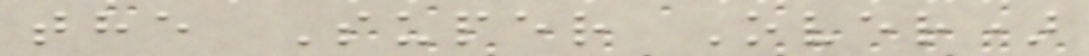the Super Over)
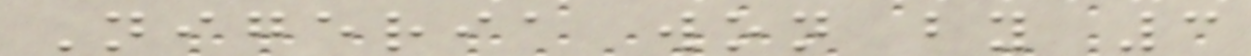Nigeria won by 3
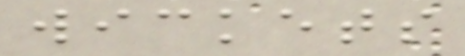wickets
